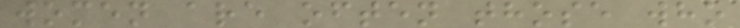women are often those who
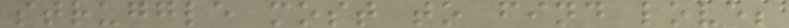struggle most to find love;
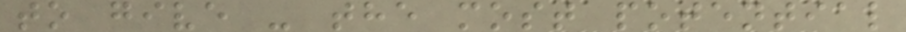to give - the most potential
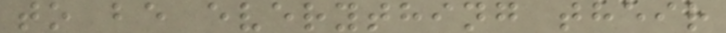to be everything their
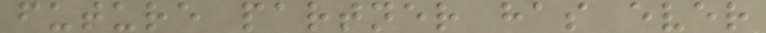future partner has ever
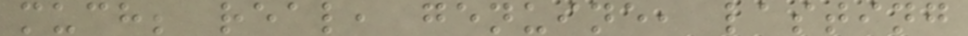much; real, genuine, lasting
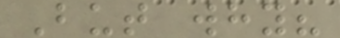But why?
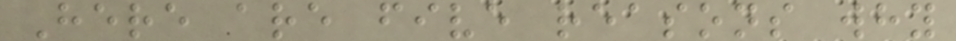Here are five reasons why
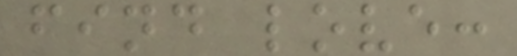find love:
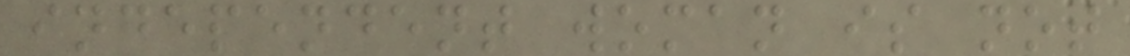independent woman is not
